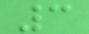3
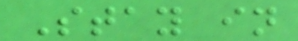Stay in
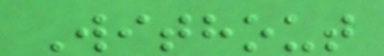Without
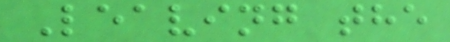Leaving the
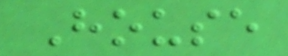House
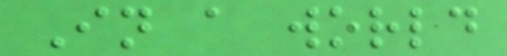In a world
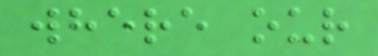where our
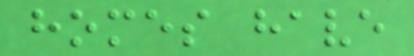homes have
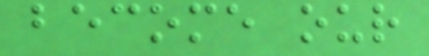become our
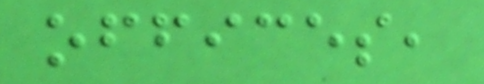offices,
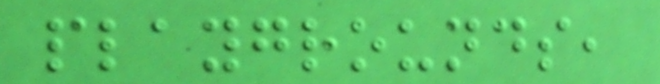playgrounds,
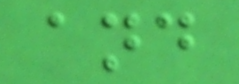and
